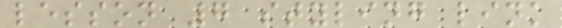lesson 7 styling link
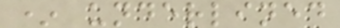* underlined
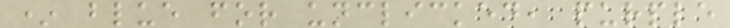* blue for unclicked, purple
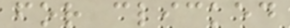for clicked
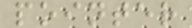pointer
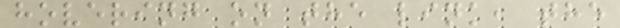hovering on the link, the
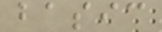basic
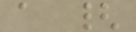a {
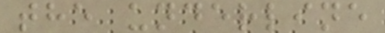the underline
